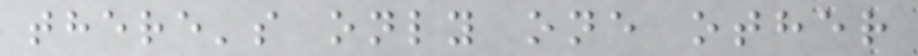there's only one other
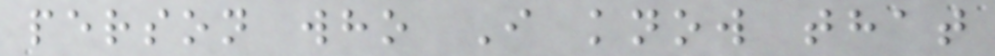person who I know that
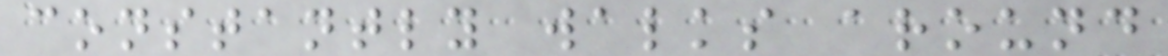constantly walks around
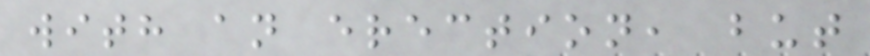with an erection, but
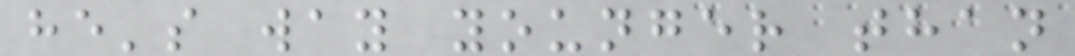he's way younger than
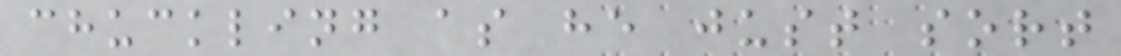chuckling as he just sort
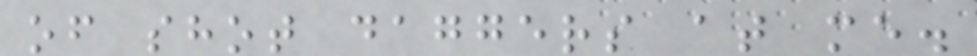of shot daggers at me.
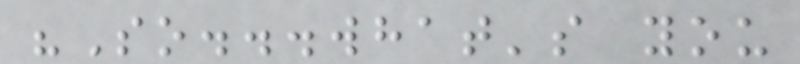"So...what's you
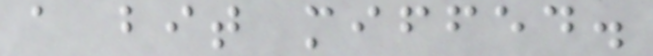a bit miffed.
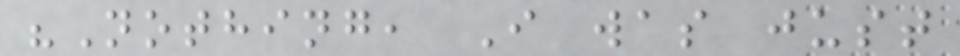"Nothing, I was just
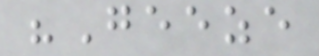"Geeze
